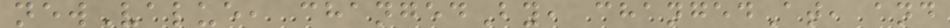newValue, changedBy, changedAt, and
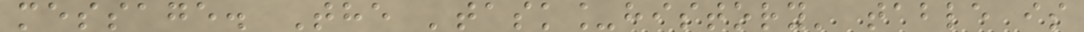message. The 'task_history' table is
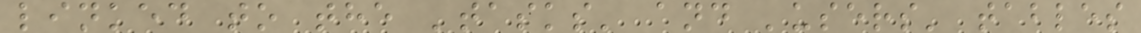linked to the 'tasks' and 'users' tables
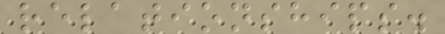relationships.
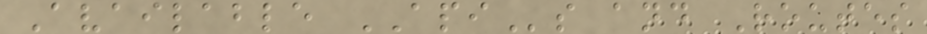Available APIs and Routes
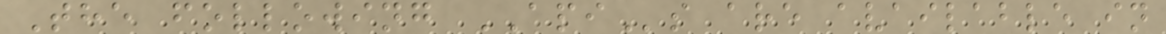The following APIs are available in
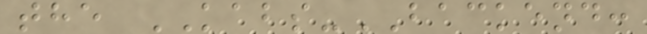the KABS-BACKEND:
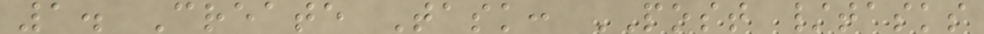1. Create Task: POST /tasks
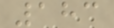183
